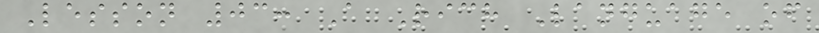Lesson 03: A Rich Language of
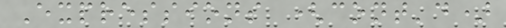Expressions (cont'd)
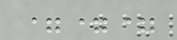===
